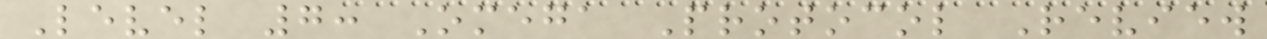Level 7: Omega Protocol Review
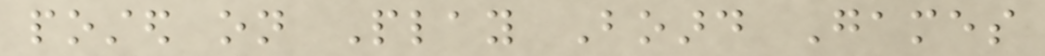posted on Play Board Games
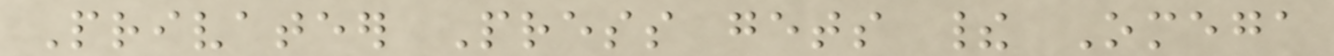Privateer Press gets their Omega
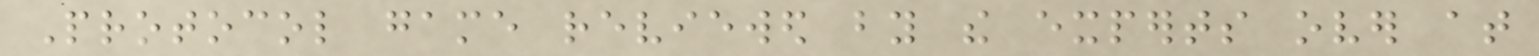Protocol game reviewed by the experts over at
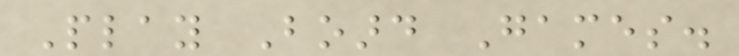Play Board Games.
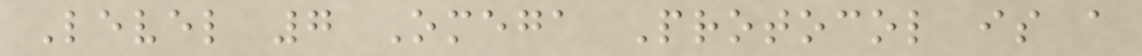Level 7 Omega Protocol is a
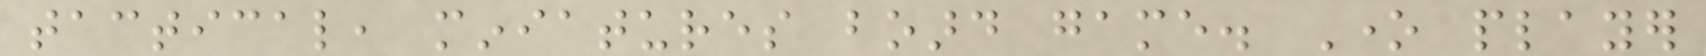tactical, miniatures board game. One player
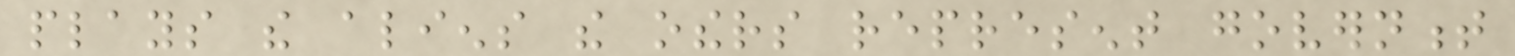plays the aliens the others represent government
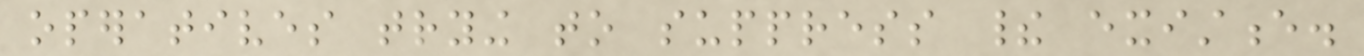operatives trying to suppress their existence.
